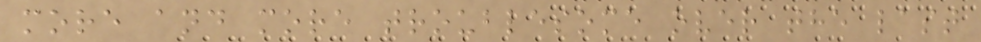more and more troublesome over the last
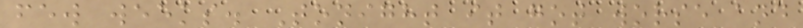few weeks. Tonight it got worse and
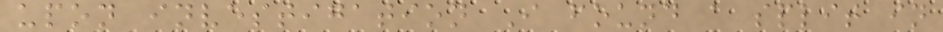upon investigation I found a split in
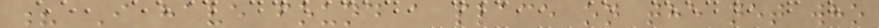? I have found a place on the net who
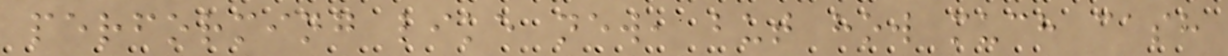performing like new, but how much cash
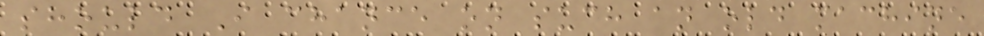should I chance on such an old machine
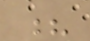?
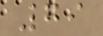79
